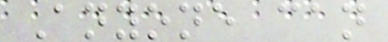Anyone can
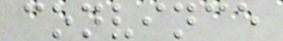convince
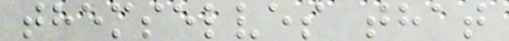themselves that
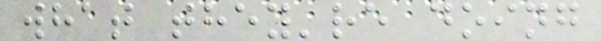what they're doing
